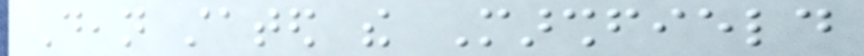Dean stated the Marshfield
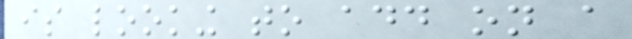is looking to add on a
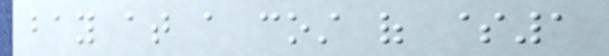bay at a cost of $1
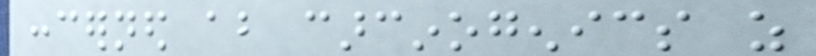concerned about carcinogenics as
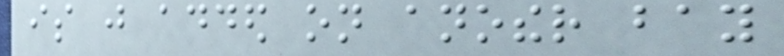is just added on another bay
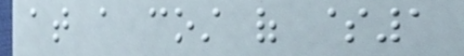at a cost of $1
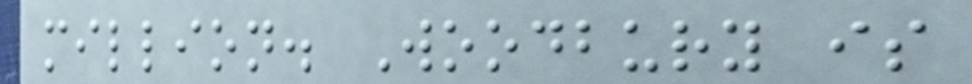million. Woodbury is
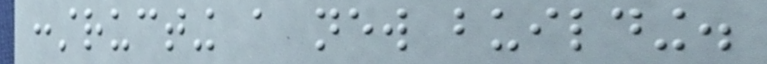constructing a new building.
